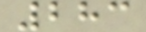283
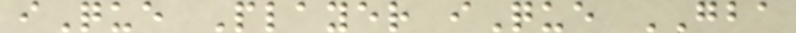iQue Player iQue GBA
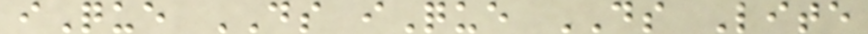iQue DS iQue DS Lite
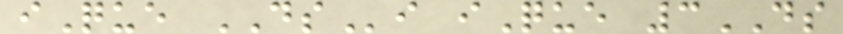iQue DSi iQue 3DS
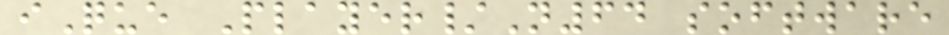iQue Player/N64 software
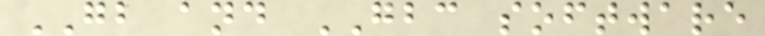GB and GBC software
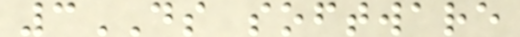3DS software
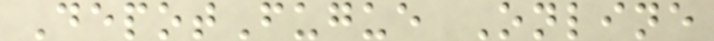DepotFugue Online
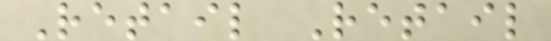Retail Retail
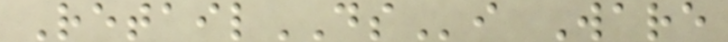RetailDSi Ware
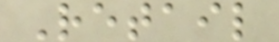Retail
